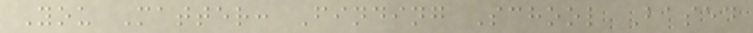You Matter: Finding School Based
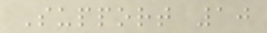Support 10
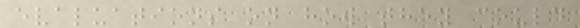evaluations on how they could
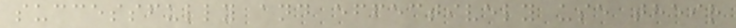successfully and effectively use their
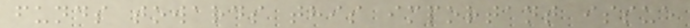funds towards this important issue
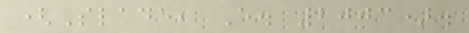(Slade, E. 2003).
